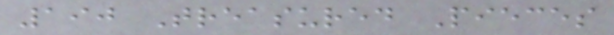190 Treasured Pieces
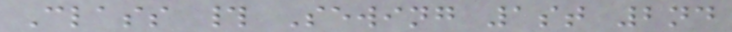Class # Sewing 1st 2nd
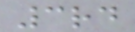3rd
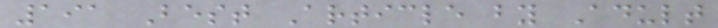191 Best Article by Adult
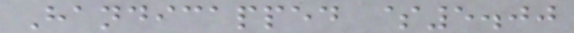Handicapped $5.00
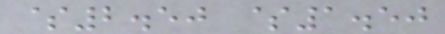$2.50 $1.50
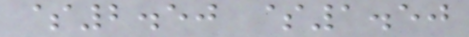$2.50 $1.50
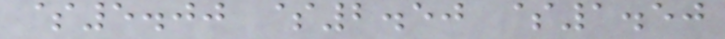$5.00 $2.50 $1.50
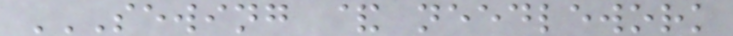SEWING & NEEDLEWORK
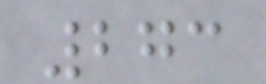273
